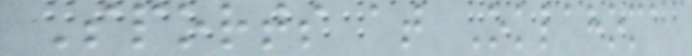Sports at Oklahoma
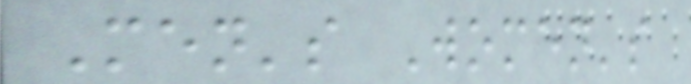Men's Women's
